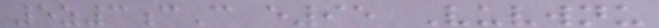5z3cC e95 Vuvwnu
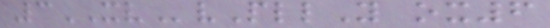3XVvPllY ox6
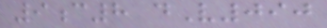9c8 dV090
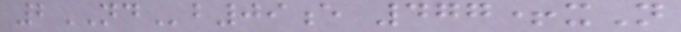2NDb09e 477+xN
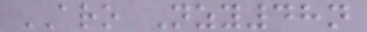ARO Nzy48n
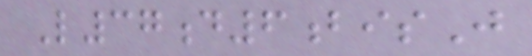L37d6bisJ
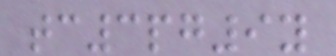tc3pg9y
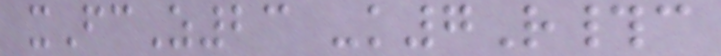xFcZ23 -k7R#c
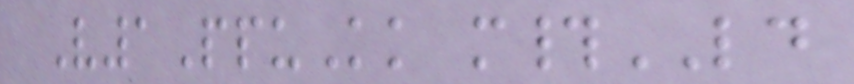V1PpuKk m#LD
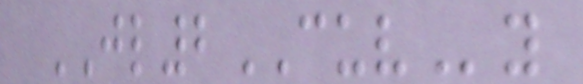JL2CUVy
